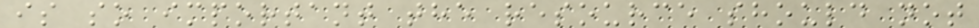is so important the resource should not
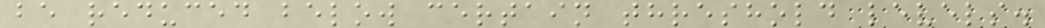be reduced below certain threshold levels.
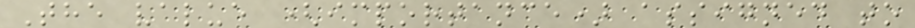The value (importance) assigned to
